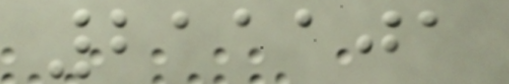211101
